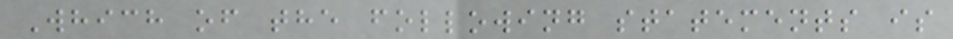Which of the following statements is
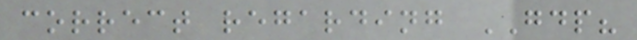correct regarding GDP?
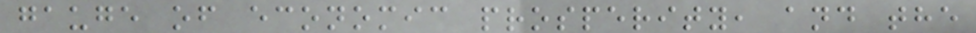gauge of economic prosperity, and the
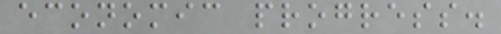economic progress.
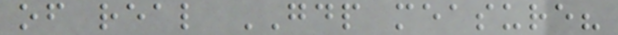of real GDP measure?
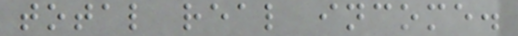total real income.
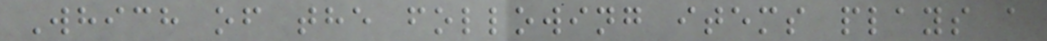Which of the following items plays a
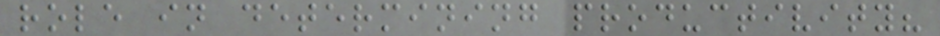role in determining productivity?
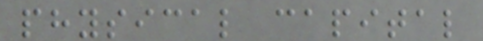physical capital
